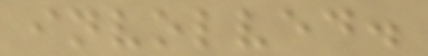involved.
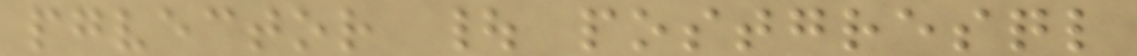pgvector | postgresql
